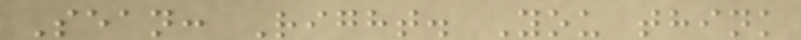Sean: Right. You think
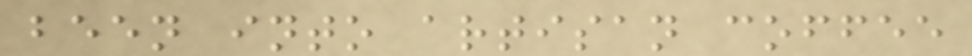been into artisan coffee
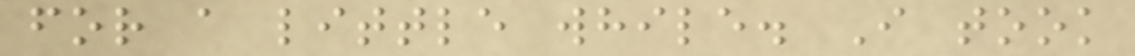for a little while. I took
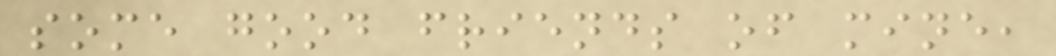some good friends of mine,
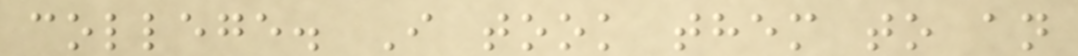college. I took them to an
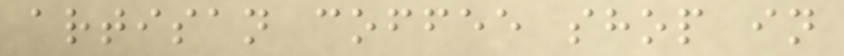artisan coffee shop in
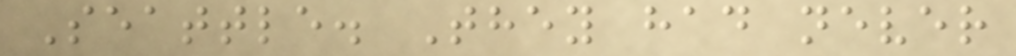Seattle. They had never
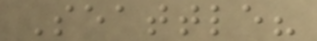Seattle?
